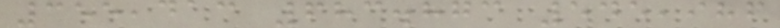355,413 683.873 545,986
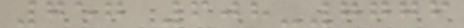757 608-7776
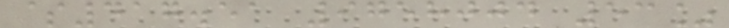$417.51 9758004 53%
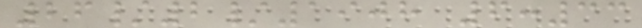26/2/1908 6:33
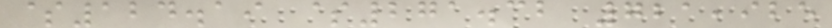$124.19 $271.32 721,925
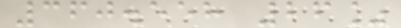360.558 26%
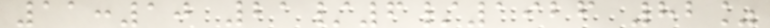11:10 21/6/1926 82%
